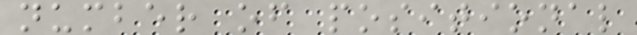number of positional
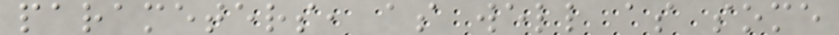parameters, as well as some
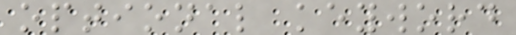optional keyword
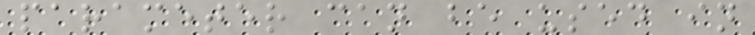parameter can be used in
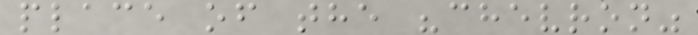place of the "chevron"
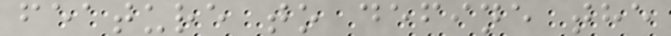feature to define the
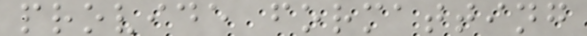provide formatting
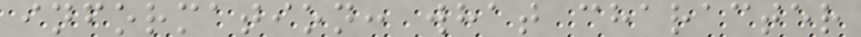information: what character
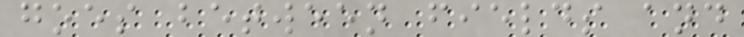goes between fields and
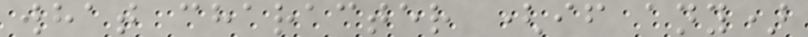what character (if any)
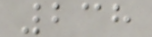238
